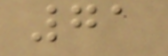71
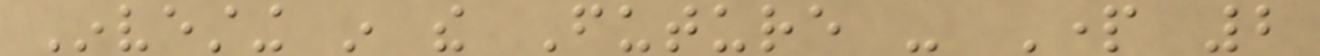Investing in the Future - Part 2
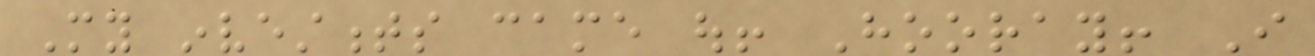My investments came out! Hooray! I
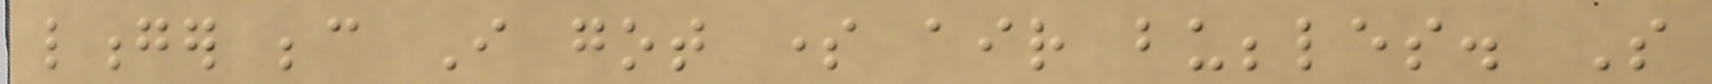longer because I got some air bubbles. So
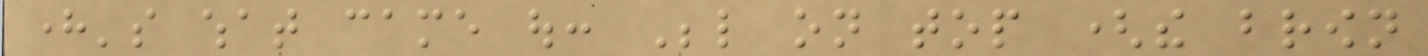here's what came out: Below on top (the brown
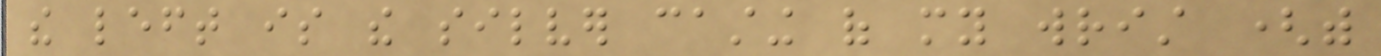the left is the silver casting of my wrist (with
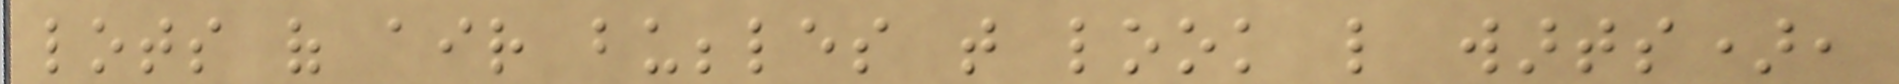lots of air bubbles that look like warts),
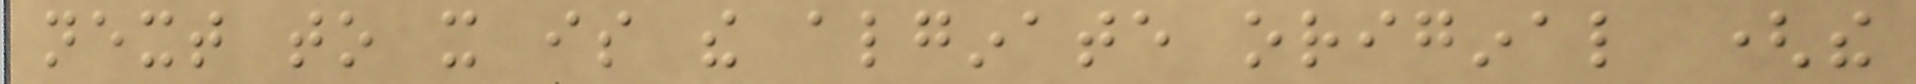next to it is the alginate original (the
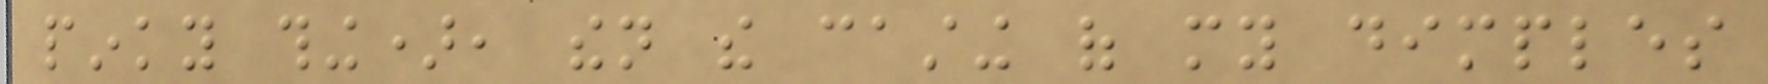pinky thing), then the casting of my dimples
